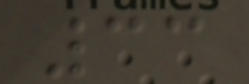33
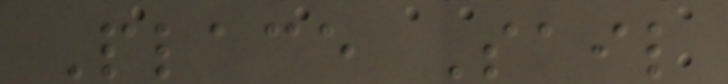Place Sail
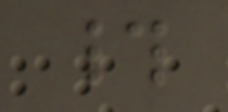#
